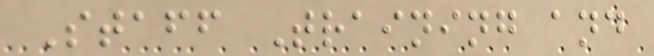Staff Training and
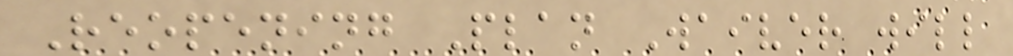Reopening Plan Waiver will
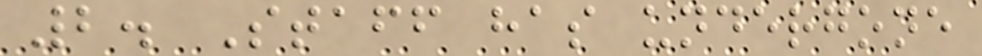2. Staff has undergone
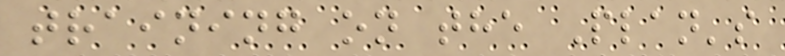training on the Plan's
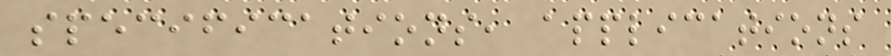specifications, applications
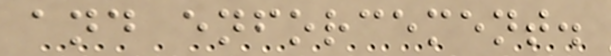and enforcement.
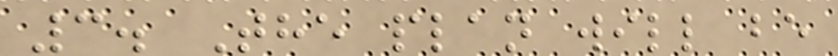3. The plan will be
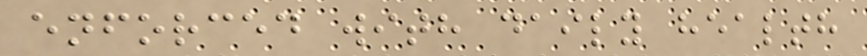enforced with daily health
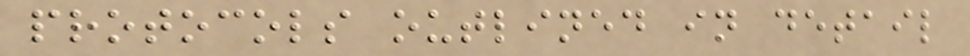protocols outlined in detail
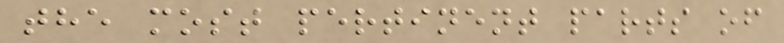the most pertinent parts of
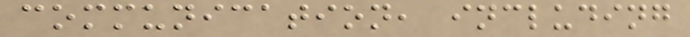communication, including
